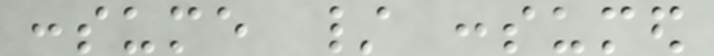consume / consumed
